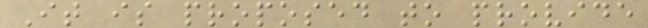It is proposed to provide
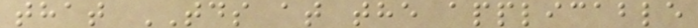that TDS at the applicable
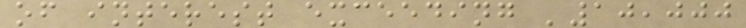of interest exceeding '10,000
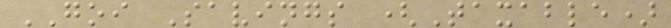GOI Savings (Taxable)
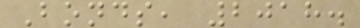Bonds, 2018.
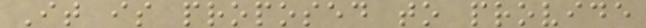It is proposed to provide
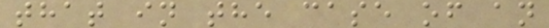that in the case of an
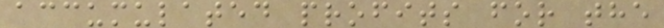accumulated profits for the
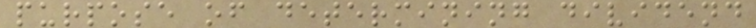purpose of determining dividend
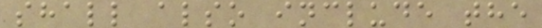shall also include the
